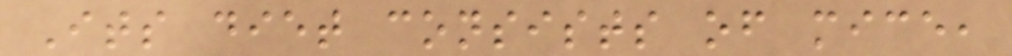Its diet consists of mice,
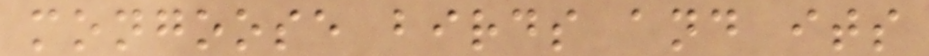mongoose birds and its
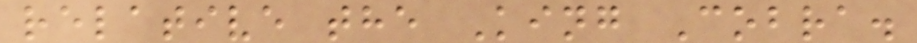relative the King Cobra.
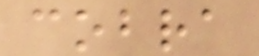cobra
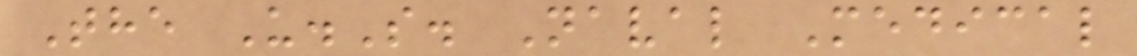The U.S. Naval Medical
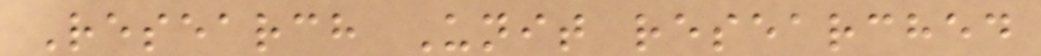Research Unit researched
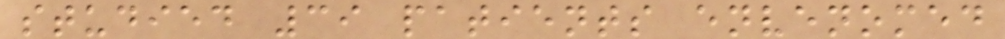studied 39 patients envenomed
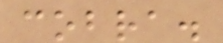cobra.
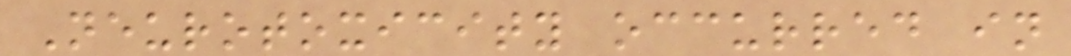Neurotoxicity occurred in
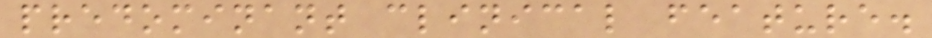predominant clinical feature.
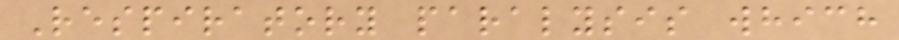Respiratory paralysis which
